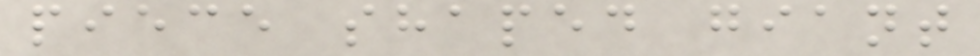piece shaped giant
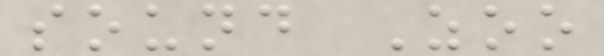sound Zoo
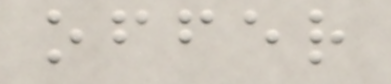offer
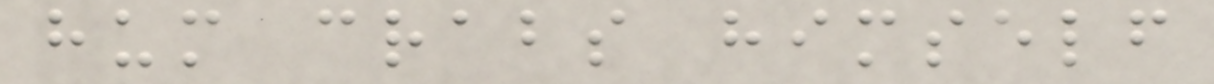hum crabs himself
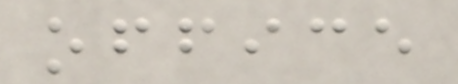office
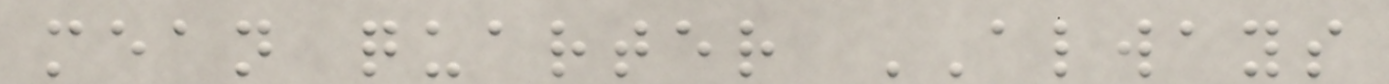mean quarter ALWAYS
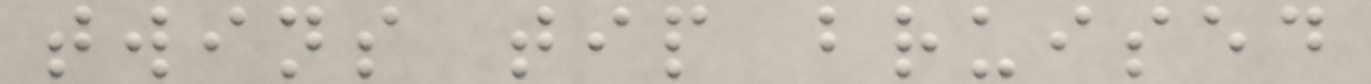twins tip bruised
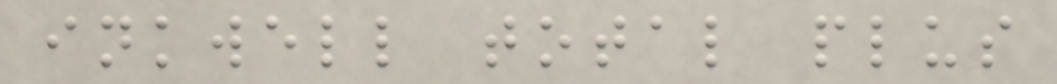inkwell total plus
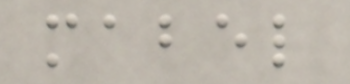mabel
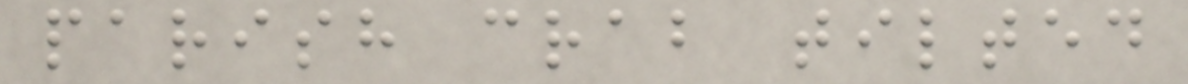parish crab tilted
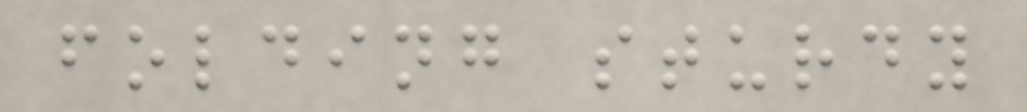folding sturdy
